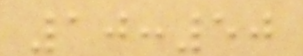10:50
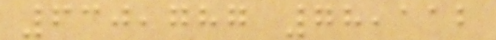630,787 78,112
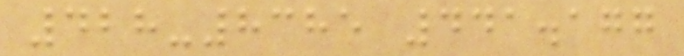428-8385 441.177
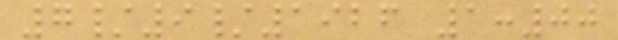7/9/1926 1:00
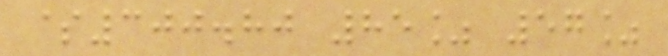$300.80 85% 57%
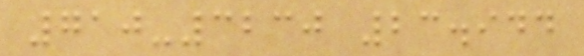710-3230 23.944
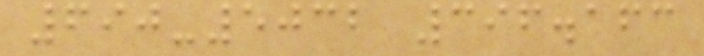690-5032 396.163
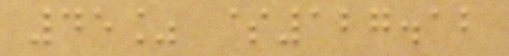45% $127.12
